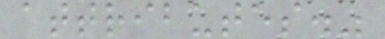attributes."
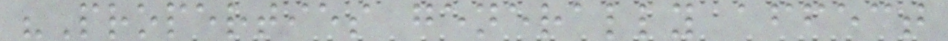"Properties generally affect
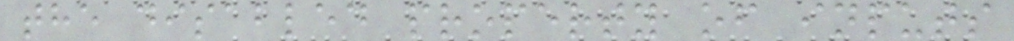the disabled property of inputs
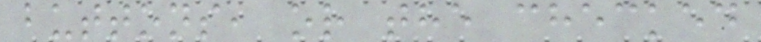buttons, or the checked
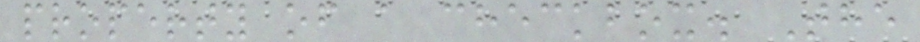property of a checkbox. The
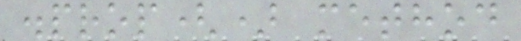.prop() method
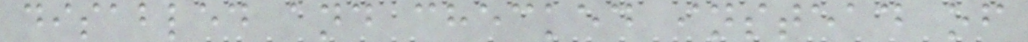disabled and checked instead of
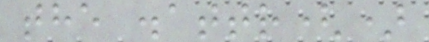the .attr()
